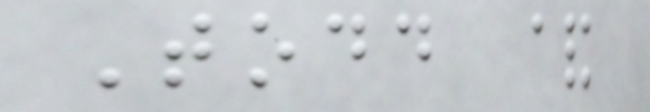Todd &
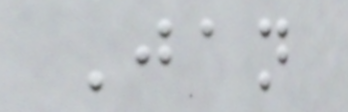Jan
